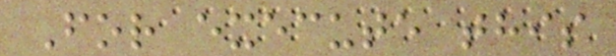For execute this
